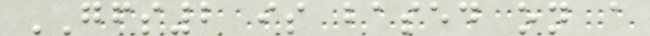GFS2 is based on a
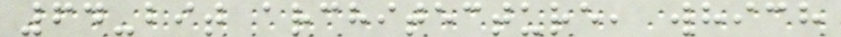64-bit architecture, which
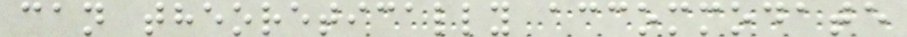can theoretically accommodate
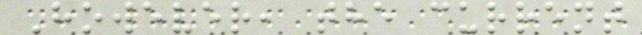However, the current
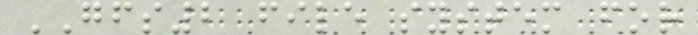GFS2 file system for
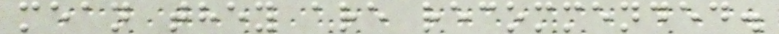mean they are recommended.
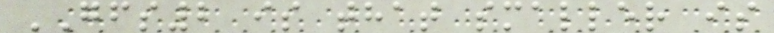GFS2 is that smaller is
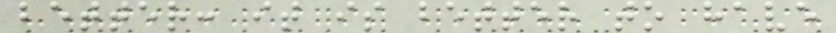better: it is better to have
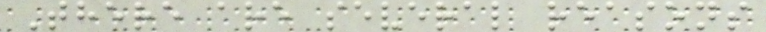There are several reasons
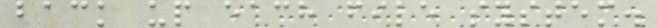back up each file system.
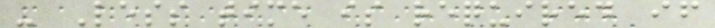- Less time is required if
